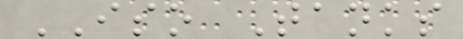ISO Tanks
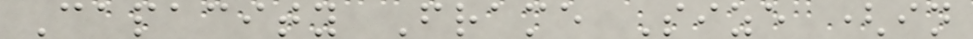Capacity Frame Size (in
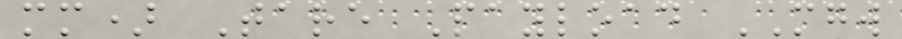mm) Tare Payload MGW
